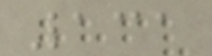131
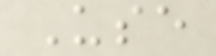Use
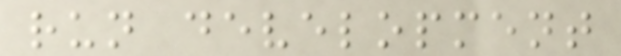run development
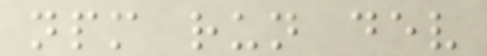npm run dev
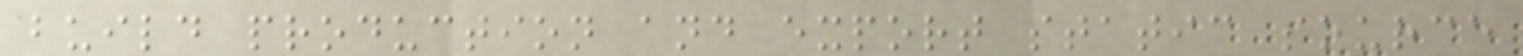build production and export static source
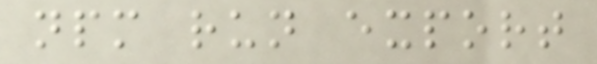npm run export
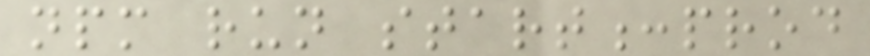npm run start:prod
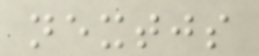nextjs
